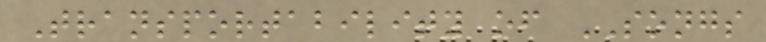Transportability of SONGS
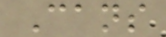Cans
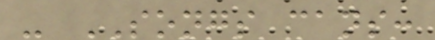- SONGS cans:
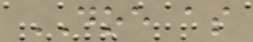DOE as
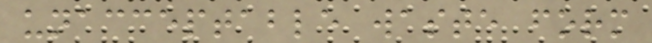unacceptable waste form
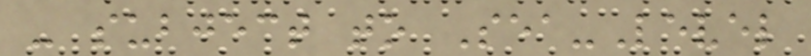- subject to Sea-Level
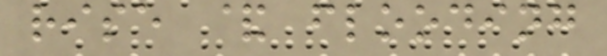rise & flooding
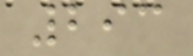293
